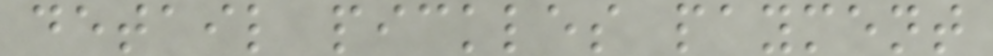detail pickles payment
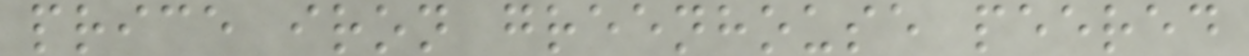price iron greenhouse peered
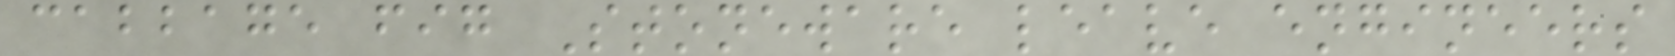cabbage fig Stoneware leave engineers
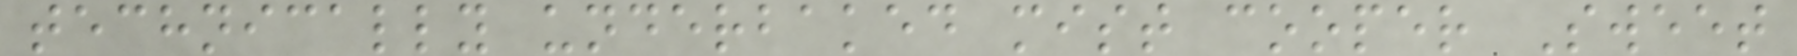technically underbaked mist cooper Sweet
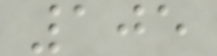105
